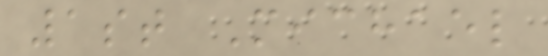1st Michael
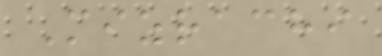Mizrachi
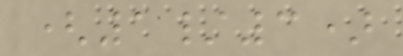(1/3)
